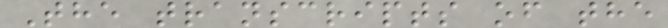The transcripts of the
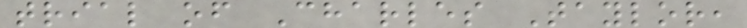trial of Charles Taylor,
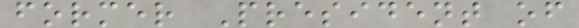former President of
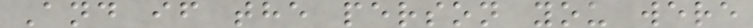And if the person you were
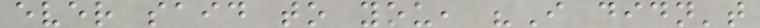ever said to you, "I didn't
